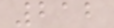212
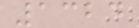1324
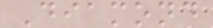Diamond
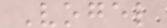Vogel
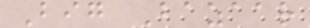Big Bazaar
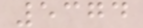5374
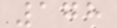178
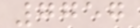7757
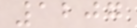1207
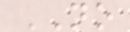NO
